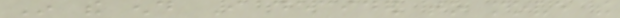In the end I decided to move the
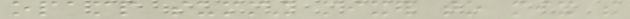opamp summing mixer to mix the
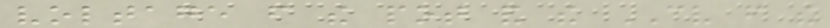voltage from the pot and the CV from the
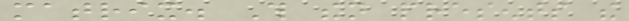matrix. This then presents the
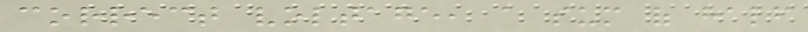correct voltage, a sum of half
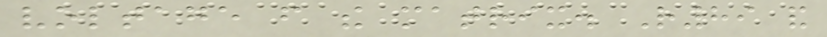voltage from the matrix. R89 and
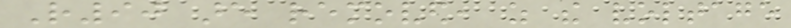R90 are removed, as the voltage
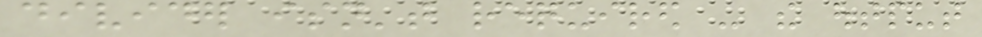divider isn't required - the output
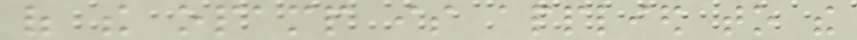of the opamp is applied to the
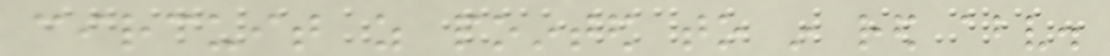circuit as pointed to in red above.
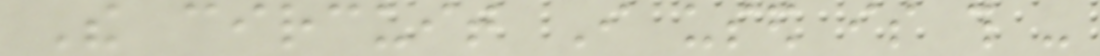The circuit I used is this -
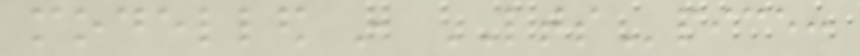modelled in LTSpice:
